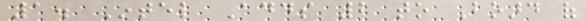1. Intel Adds 2 to Board of
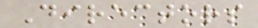Directors
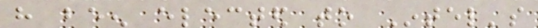have been elected to Intel's
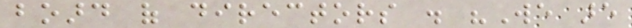board of directors . "We are
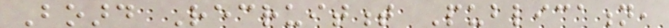Board Recruitment Publication,
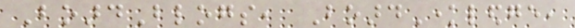BoardBlogs, BoardKnowledge,
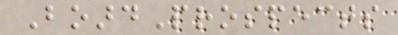BoardProspects
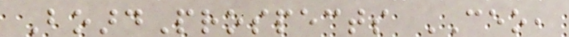BoardProspects CEO,
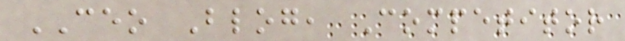CEO Blog, Competitor
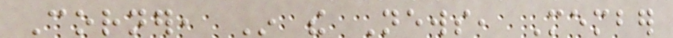Corner, In the News, Member
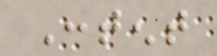Content
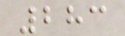283
